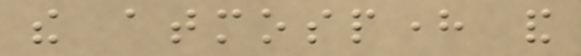the atmosphere and
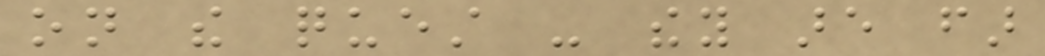on the quest - they are far
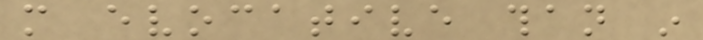more evocative than in
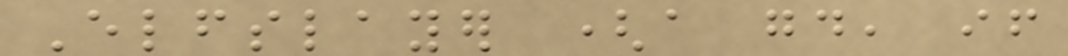Elfslayer (a good, if
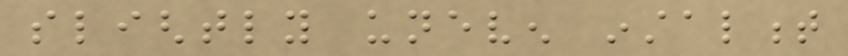slightly uneven instalment
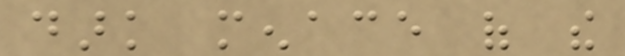dark menace of the
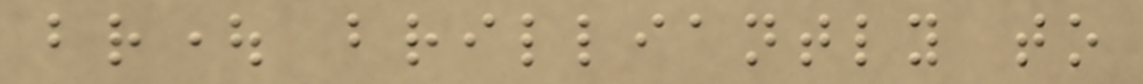brought brilliantly to
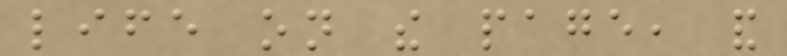life on the page, and
